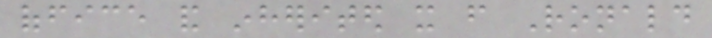office and inherited it from Ronald
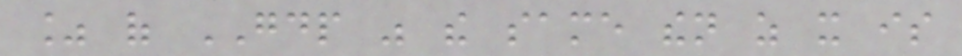% of GDP was the same then as it is
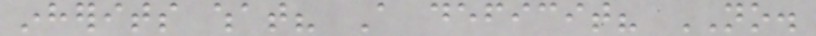inherits what? A deficit? NO.
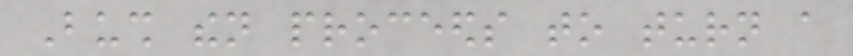Bush then proceeds to turn a
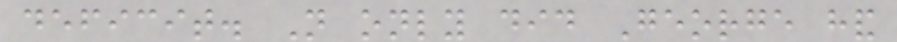deficit. Not only did George hand
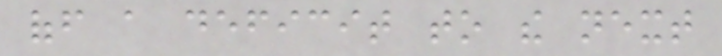off a deficit to the next
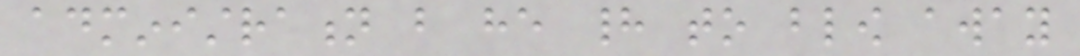administration but he had to blow away
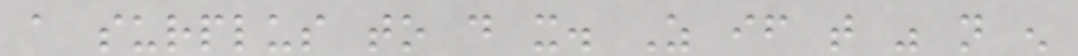a surplus to do it. As if that was not enough
